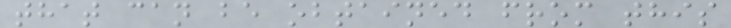that can be obtained from this
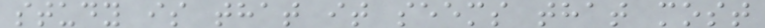study is that it seems that most
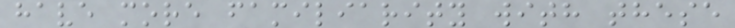have more familiarity with these
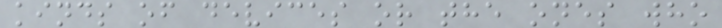kinds of devices or the ones who
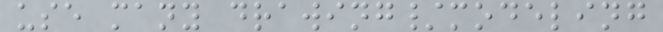use many drawing/modeling
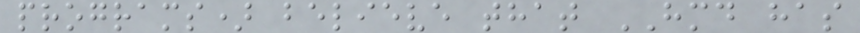programs) believe that HMD has
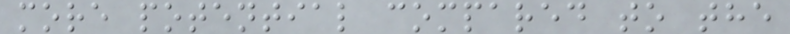more potential compared to the
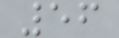56
